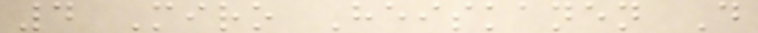4 Miro Heiskanen D
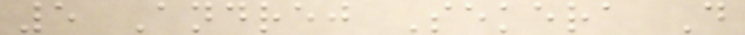5 Andrej Sekera D
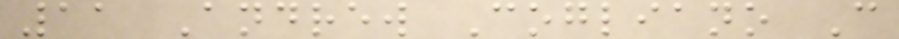11 Andrew Cogliano C
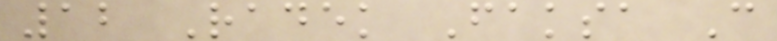12 Radek Faksa C
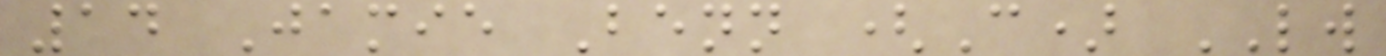14 Jamie Benn (C) LW
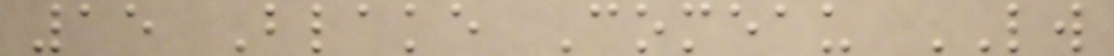15 Blake Comeau LW
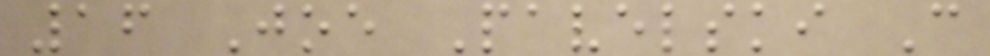16 Joe Pavelski C
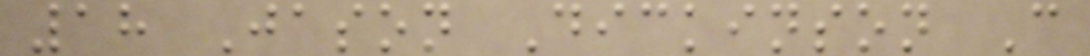18 Jason Dickinson C
